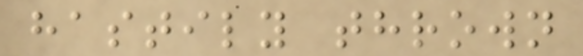hastily thrown
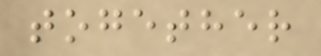together
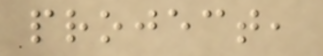project,
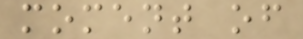moment of
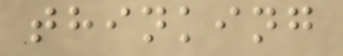thinking
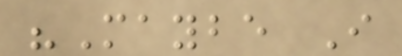"Maybe I
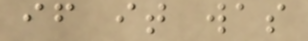if it was
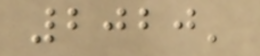2020'
